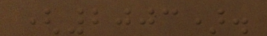(2003).
